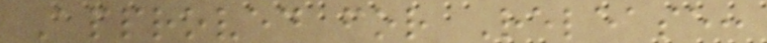Approved for Release:
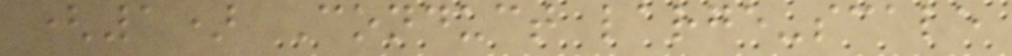(1) Conduct large-scale
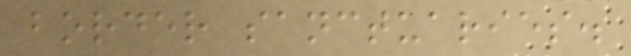border sanctuaries.
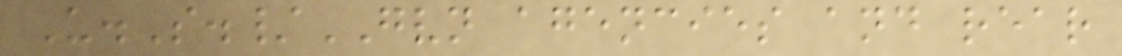U.S./GVN agencies and rear
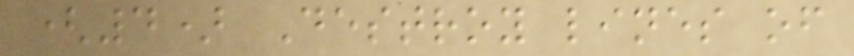(4) Destroy lines of
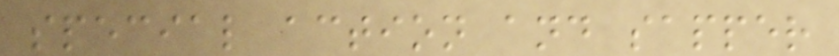special action and sapper
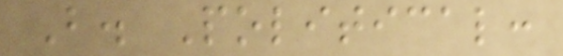B. Political:
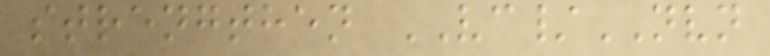strengthen VC/NVN
